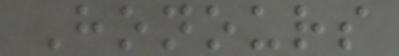Honours
